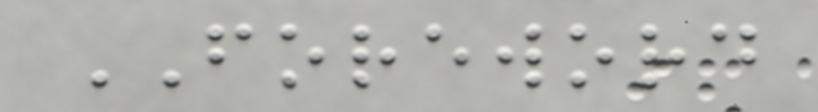FOREWORD
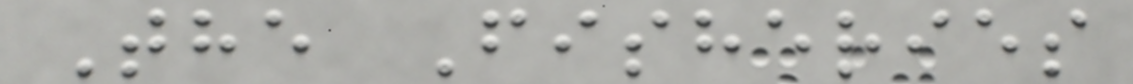The Fisheries
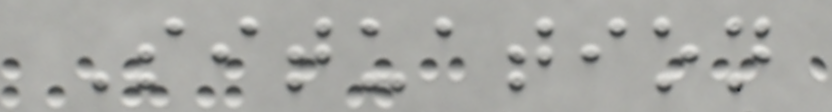Situation
